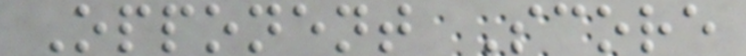Opponent Score
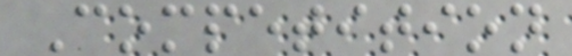Competition
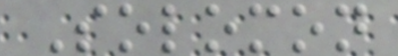Solomon
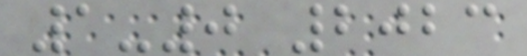1-0 2023
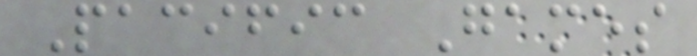Pacific Games
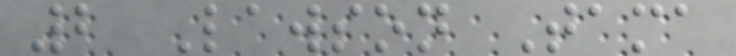2 Lawson Tama
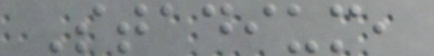Stadium,
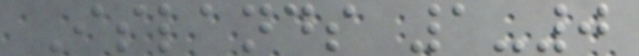Islands 1-0
